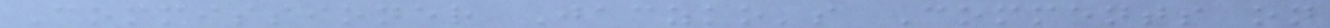Commissioner Jaczko's Comments on
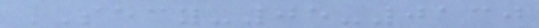SECY-05-0130
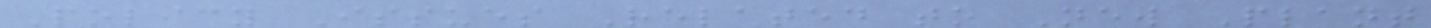Policy Issues Related to New Plant
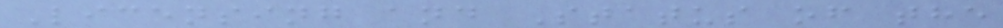Licensing and Status of the
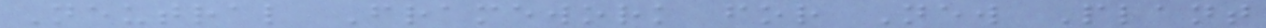Neutral Framework for New Plant
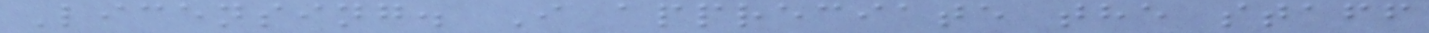Licensing. I appreciate the staff
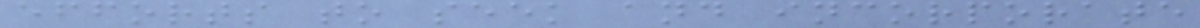efforts to seek and incorporate
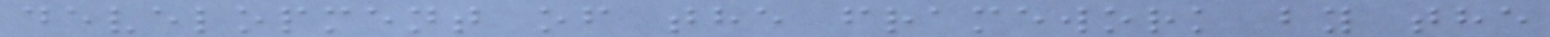development of the framework by the
